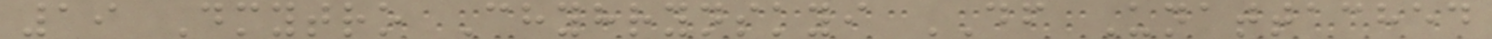19 Dmytro Chyhrynskyi DF Unattached
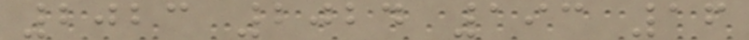2023 2024 193 16
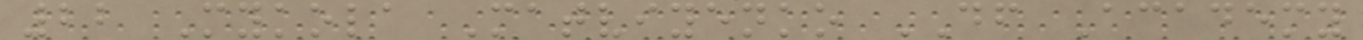22 Mykola Matviyenko DF Academy
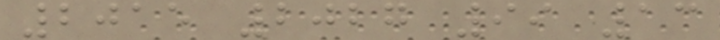2015 2027 99 13
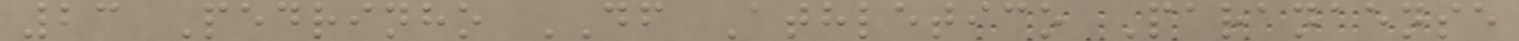23 Pedrinho DF Athletico Paranaense
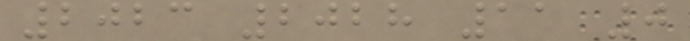2023 2028 11 0
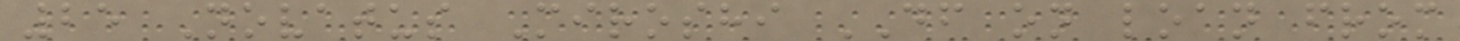25 Novatus Miroshi DF on loan from
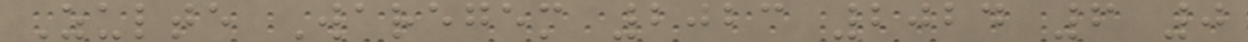Zulte Waregem 2023 2024 6 0
